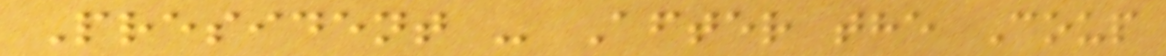President - After the Coup
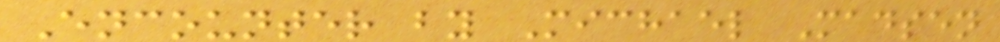Encounter by Michael Madsen
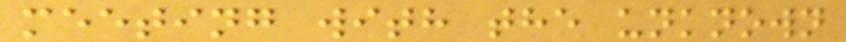meeting with the unknown
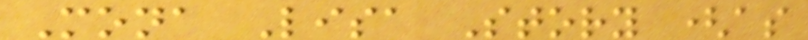Mona Lisa Story (as
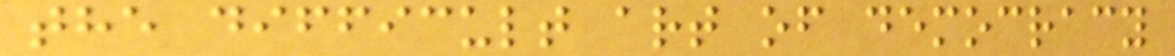the difficult art of democracy
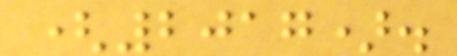(2017).
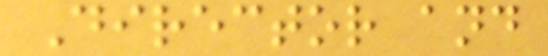Director and
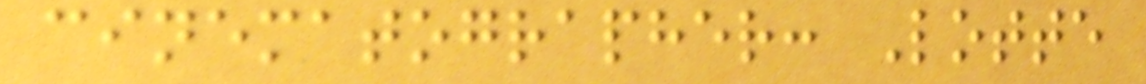cinematographer: Lotte
